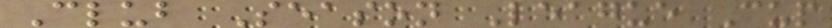Club Season League Cup
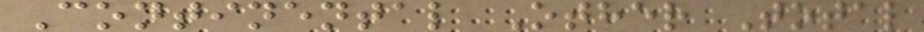Continental Other Total
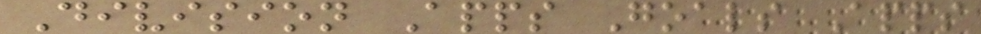Division Apps Goals Apps
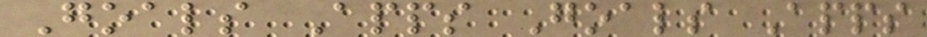Goals Apps Goals Apps
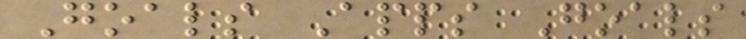Goals Apps Goals
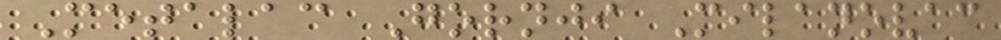Metalac Gornji Milanovac
